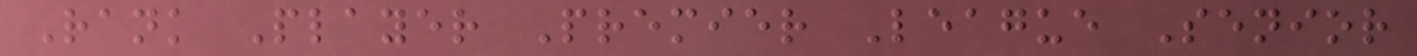Rank Player Premier League Senior
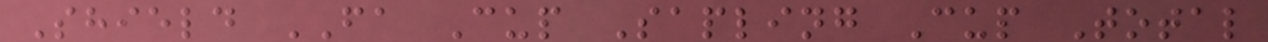Shield FA Cup Sapling Cup Total
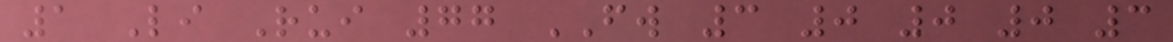1 Li Rui 77 FW 3 0 0 0 3
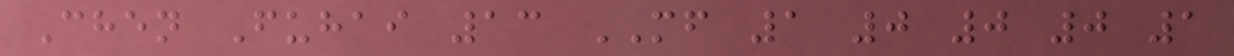Chen Fuhai 13 MF 1 0 0 0 1
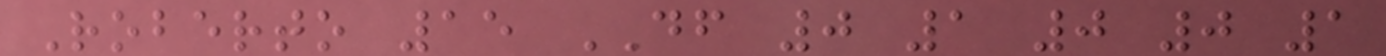Roberto 15 DF 0 1 0 0 1
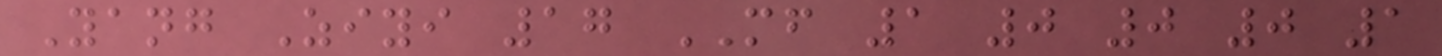Yang Ziyi 17 MF 1 0 0 0 1
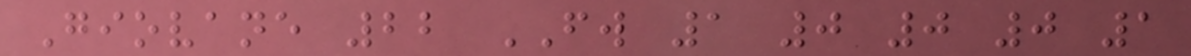Giovane 22 FW 1 0 0 0 1
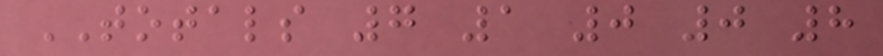TOTALS 7 1 0 0 8
